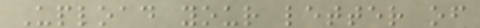Upload your letter of
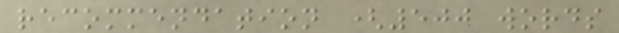recommendation (500 words
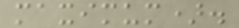maximum).
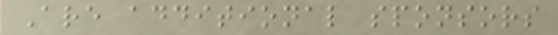Are additional sponsors
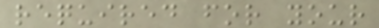required for your
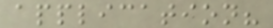application?
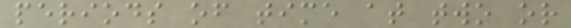periods of time at two or
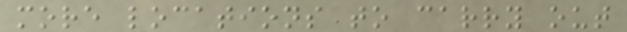more locations to carry out
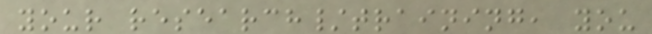your research/training, you
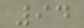94
